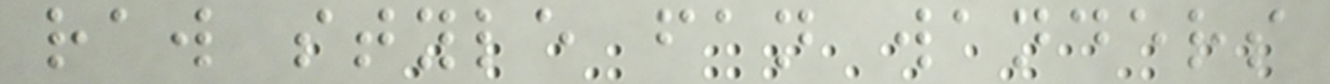raw style fan wanders
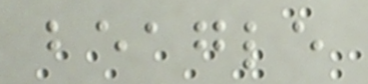beagle
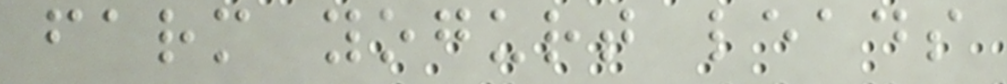farm yogurt leads
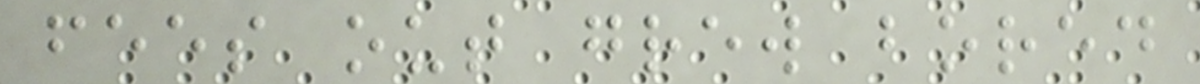fees out grew bored
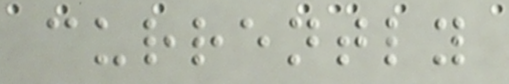currently
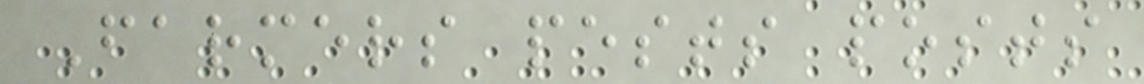Farmers pests posts
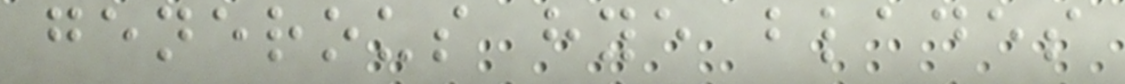generous hye blades
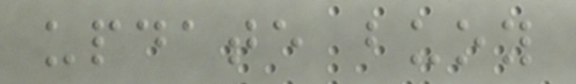update buoy
